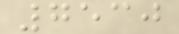7530
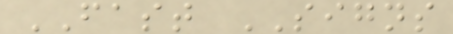FAST SIGNS
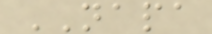NAPA
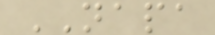NAPA
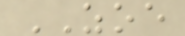ZOE
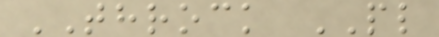THROCK PL
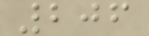206
